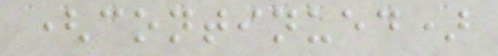(continued)
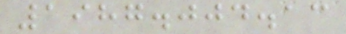1987.004.13
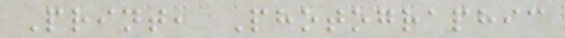Print, Photographic
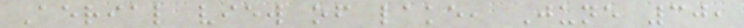Aerial view of lake, June 30,
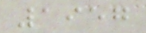1957
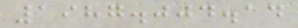1987.004.14
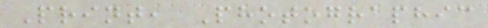Print, Photographic
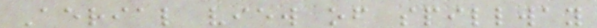Aerial view of spillway
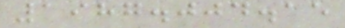1987.004.15
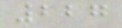227
